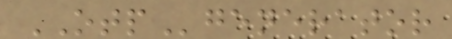OTPgenerator
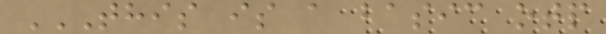THIS IS A BASIC OTP
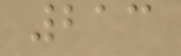213
